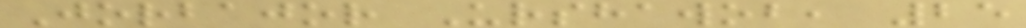Jorbajor Urshawob, 25
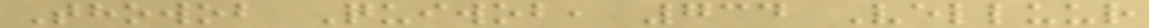Thowob Quiwob, 734 Velluur
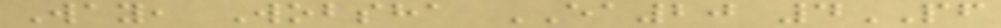Way, Wobsha EA20 4PF
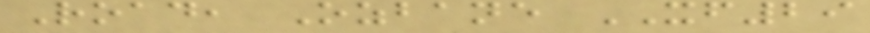Road, Ozbane XF29
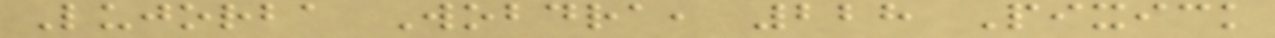Lujorba Wobdra, 228 Pixick
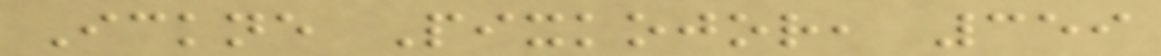Ickne Pixkojor, 359
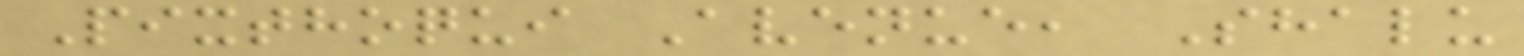Pixthoqui Avenue, Shalu
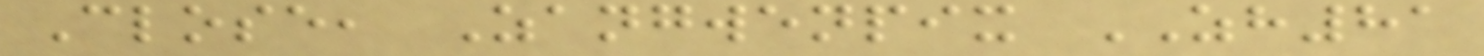Close, Zangwenpix ZH81
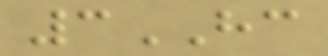3HC
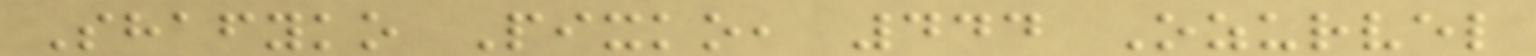Shafyko Pixko, 444 Ozurvel
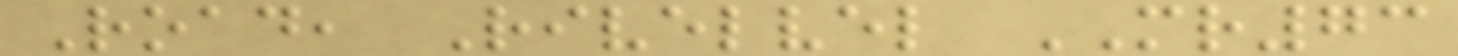Road, Rivelvel MR73
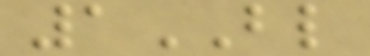1BL
